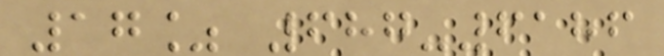17% 687-6186
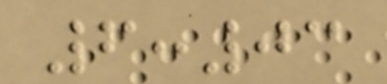6:03
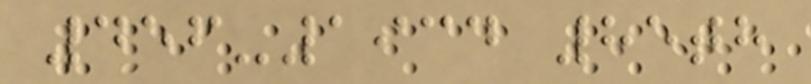456-1934 85th
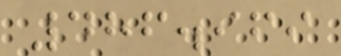486.969
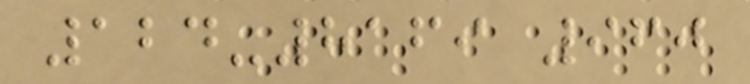124-8169 960
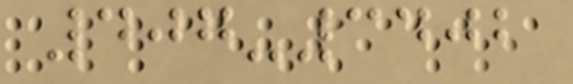407-3402
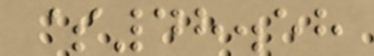$48.58
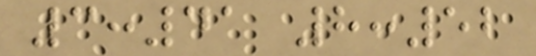3:41 8:52
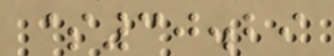$30.29
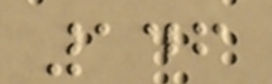146
